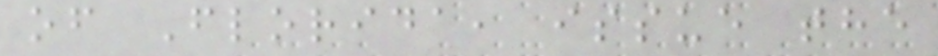of Florida, issue the
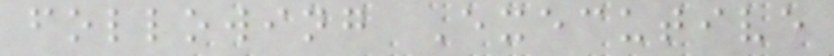following Executive
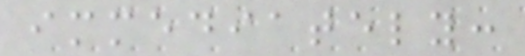immediately:
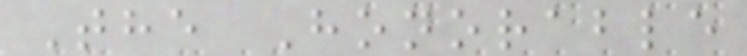The Honorable
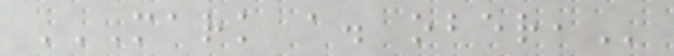MARK A. OBER,
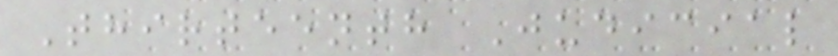Thirteenth Judicial
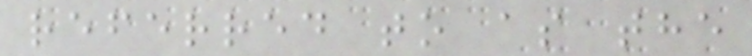referred to as the
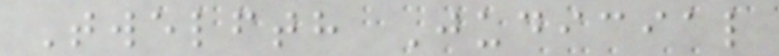Twelfth Judicial
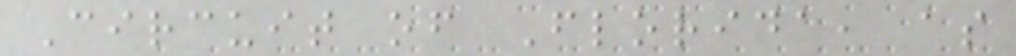Circuit of Florida, as
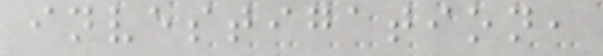investigation,
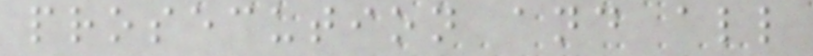prosecution and all
